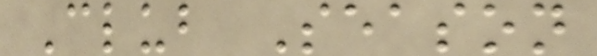Club Season
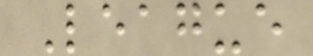League
